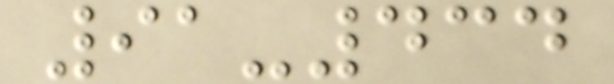91-434
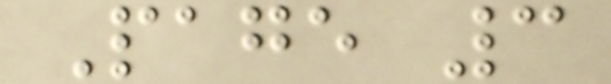Page 3
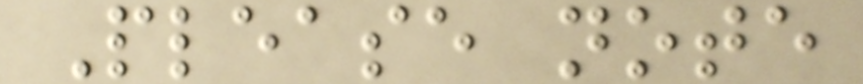Please note
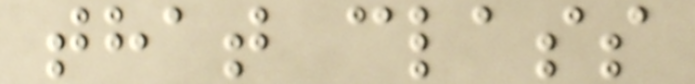that class
